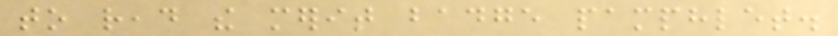to read the merit badge pamphlet.
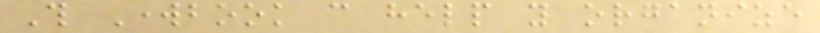This Workbook can help you organize
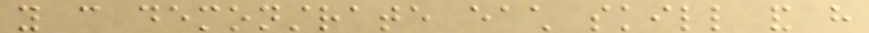you can demonstrate each skill and have
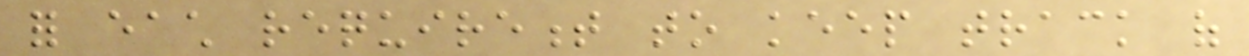for each requirement to keep track of
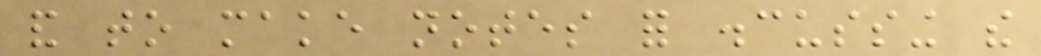and to make notes for discussing the
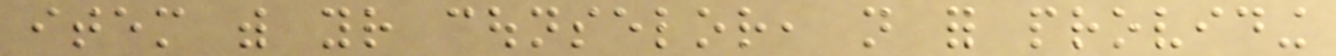item with your counselor, not for providing
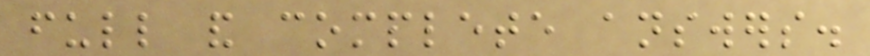full and complete answers.
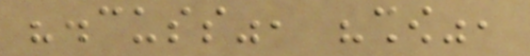"discuss", "show",
